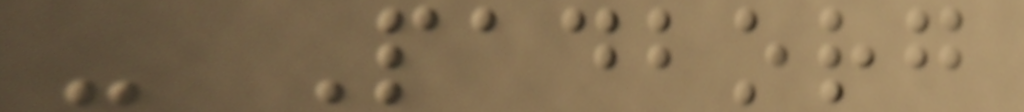- Padborg
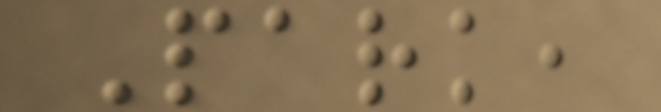Park,
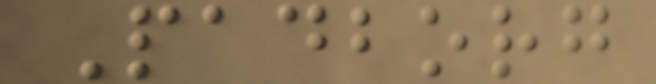Padborg
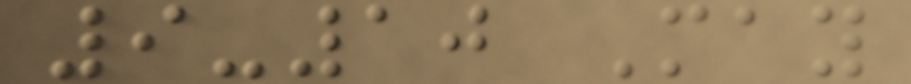9-10 May
